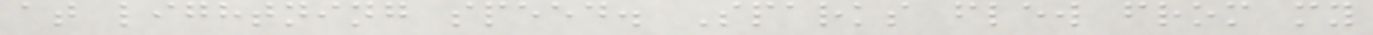at lightning speed. Sparks flew from my
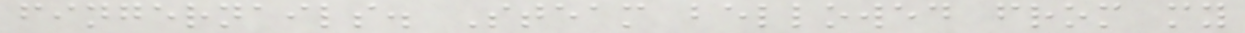fingernails. Steam bellowed from my
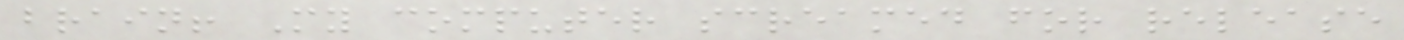brain! My computer screamed for release
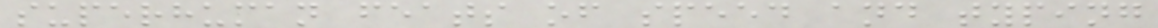superhuman feats of speed and typing
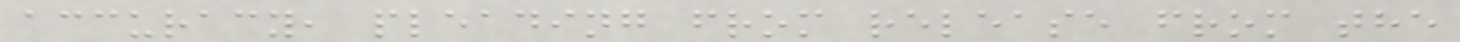accuracy, pleading from release from the
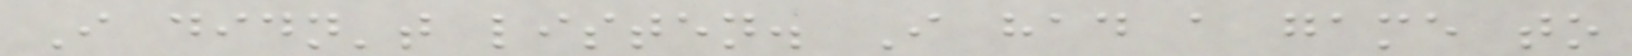I didn't listen. I had a game to
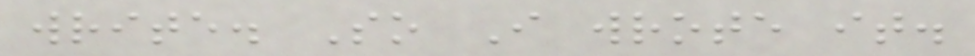write. So I wrote it.
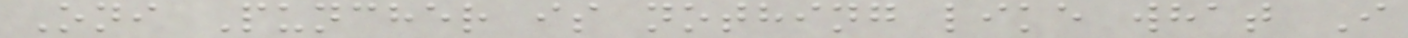Oni Puncher is nothing like what I
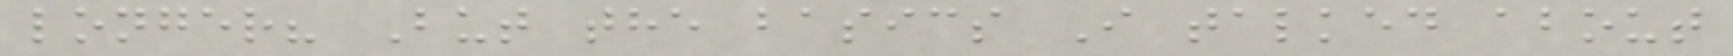longer? But the basics I talked about
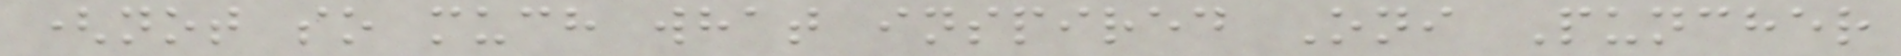(not so much what inspired Oni Puncher
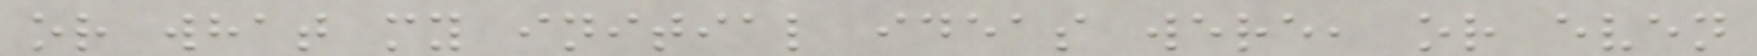or what my initial ideas were, or even
